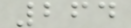264
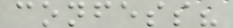confess?
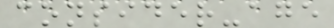consider-age
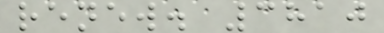renew. 3810
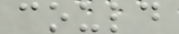could
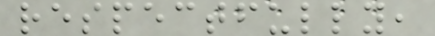respectfully,
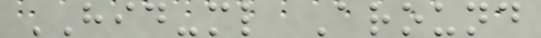HID-ml Around
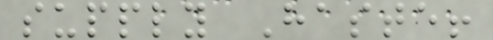supply Haste!
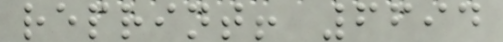reprint! 6694
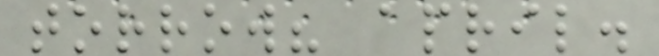torrow? april.
